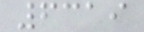6319
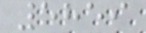5859
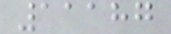11187
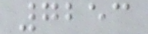7253
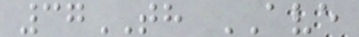37TH AVE
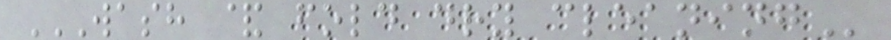WASH & FOLD DRY CLEANING
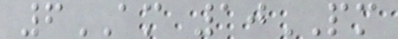6AM 10PM
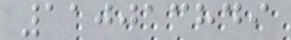110013849
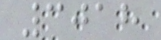3018
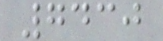7430
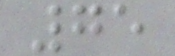75
